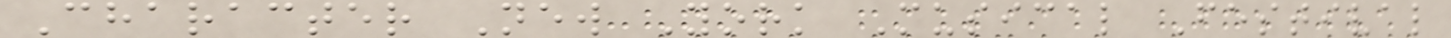Character New York Musical Festival
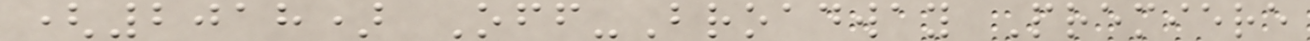(2018) Off-Broadway Premiere
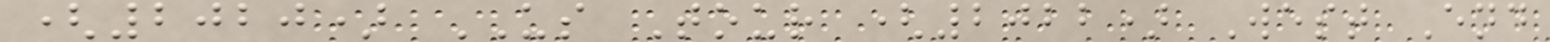(2020) US Tour (2022) West End
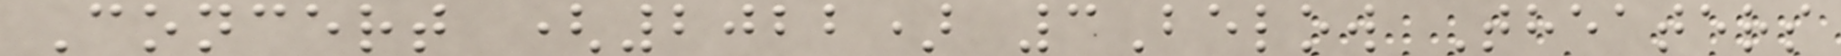Concert (2022) 3Below Theaters
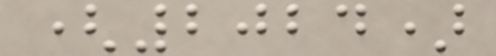(2024)
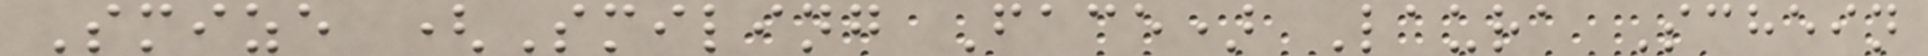Smize (Smiling Face) Laura Schein
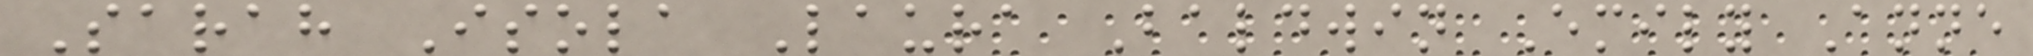Sarah Isola Laura Baldwin Emily Anne
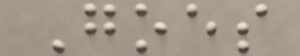Goes
